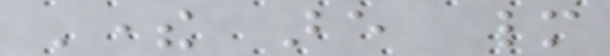There are many
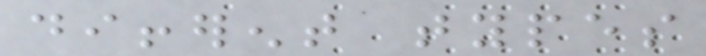different types
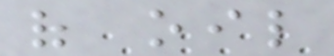of oil
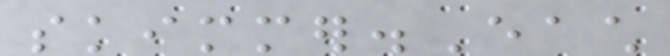skimmer.Each
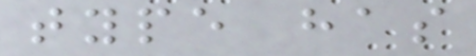type has
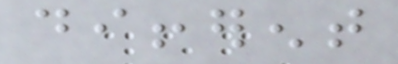different
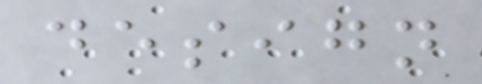design
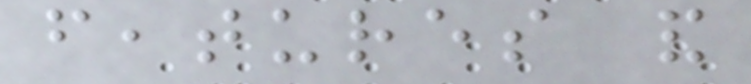features and
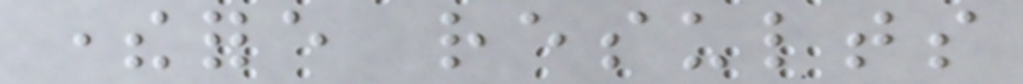therefore results
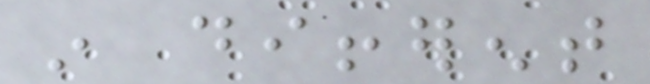in different
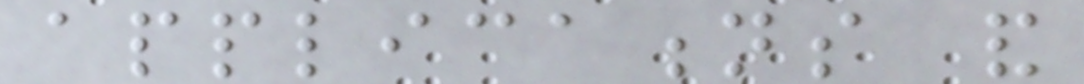applications and
